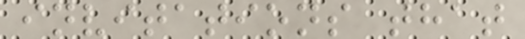invitations that
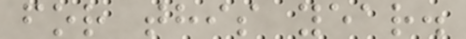for this year.
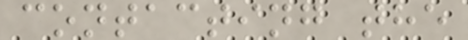contacting the
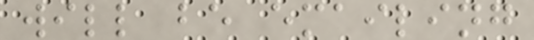will be emailing
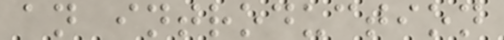an introduction
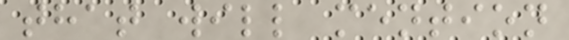that will mention
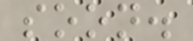soon.
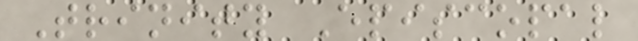Trinity Episcopal
